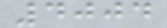4004
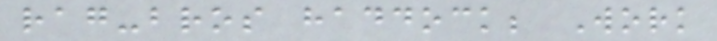rag-bros haddock; Work
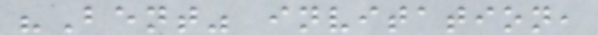"Bent" invitation,
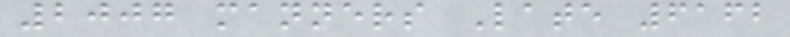2007 manners Late 6162
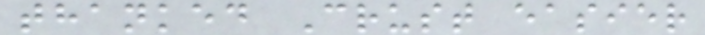thanked Crust easier
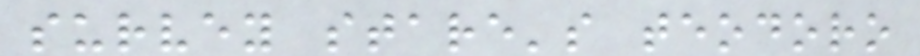survey stare's teodoro
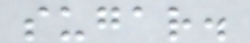sugar.
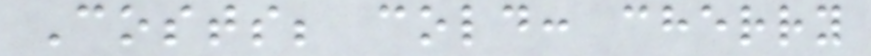Costs; cold: cherry
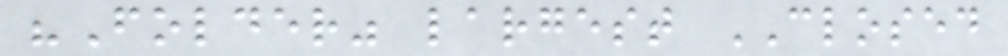"Folder" largest CLOSED
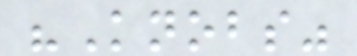"Knobs"
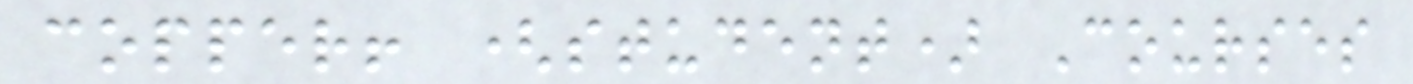copper! (student) Courses
